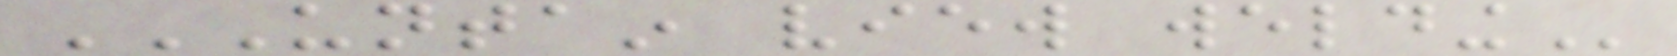UNTAIN VIEW WELDING
